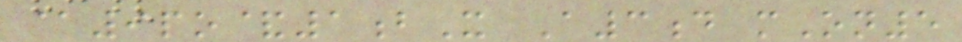@9po&1bX A3d mOn5
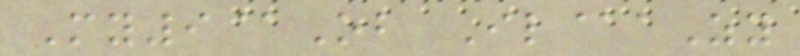My9@Ob Il@aZy
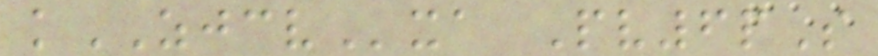kZJCVxa Pv6pS
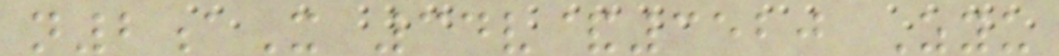n2aX 34v&3520 Zyu
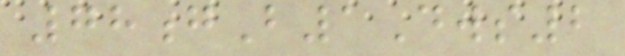78gB1Dws2
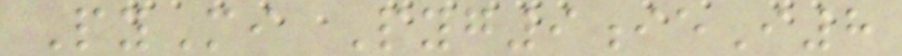PyMi Pyg9ieI8
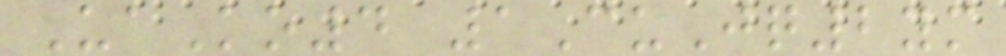UaKo4 1CuJq2ym
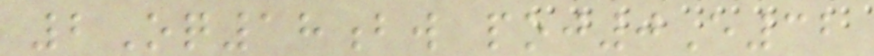2Oq18bw poj0E32
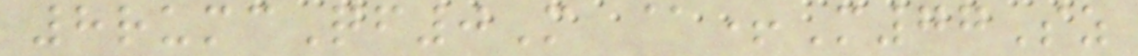8rumcQf0M @+M77Sz
